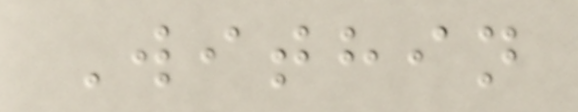Within
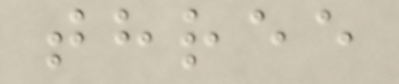three
